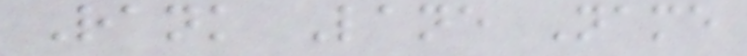Rank Lane Name
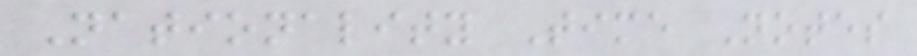Nationality Time Notes
